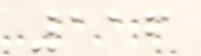116
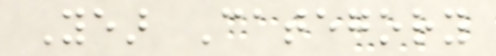Year Category
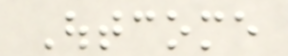Outcome
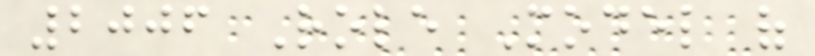2006 Role Model of
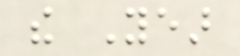the Year
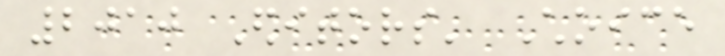2010 Editors' Choice
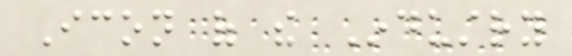Icon of the Industry
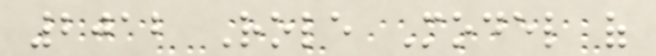2012 Role Model of
